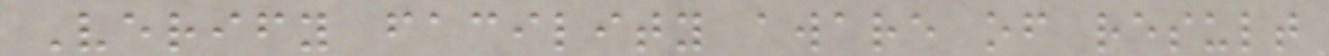Verify facility aware of result
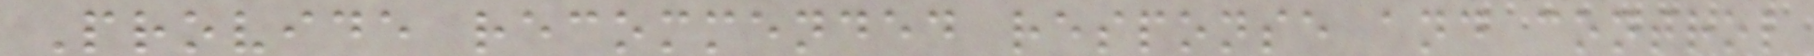Provide recommended response and control
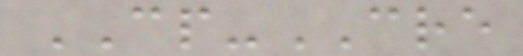CP-CRE
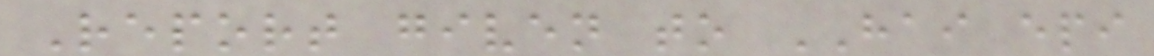Report given to HAI epi
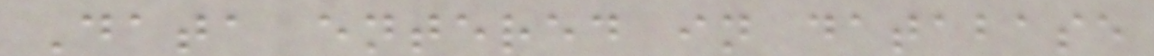Data entered in database
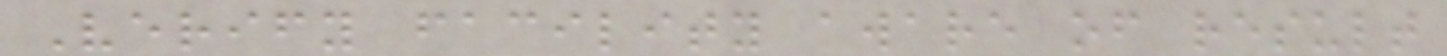Verify facility aware of result
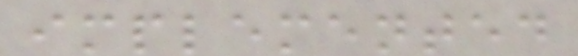implemented
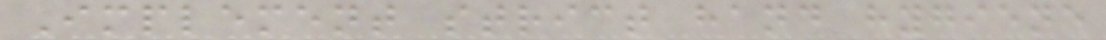Implement strict hand hygiene
